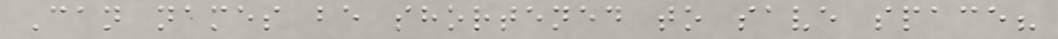Can names be shortened to save space?
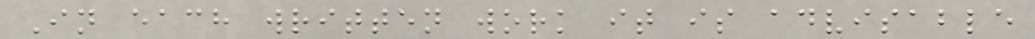In each written work it is advisable
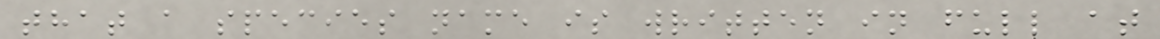that a species name is written in full at
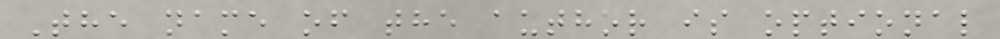The name of the author is optional
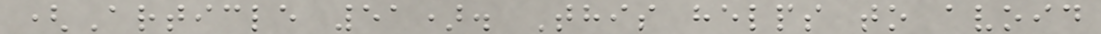(Article 51). This helps to avoid
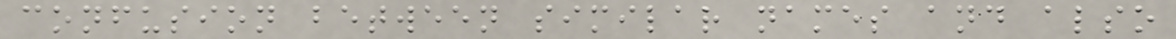confusion between similar names and also
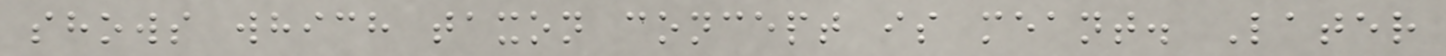shows which taxon concept is meant. Later
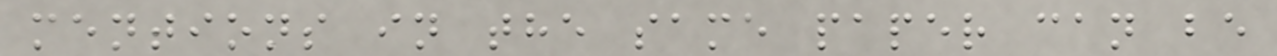mentions in the same paper can be
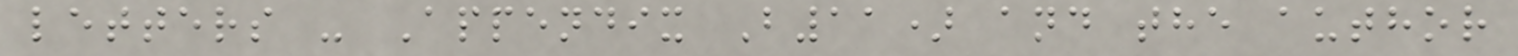letters - Appendix B11) and the author
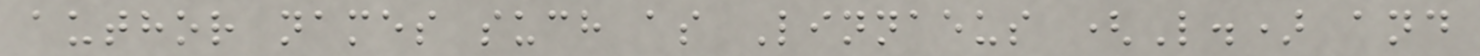author names such as Linnaeus (L.) and
